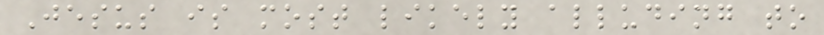Jesus is most likely alluding to
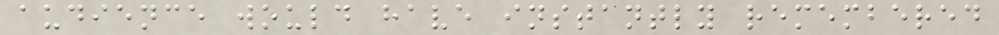audience would have instantly remembered
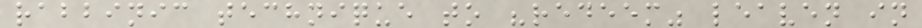rabbinic technique to "redeem" leaven in
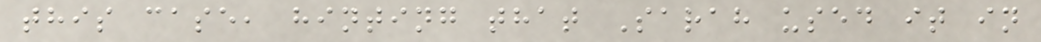this case, hinting that Sarah used it in
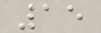15
